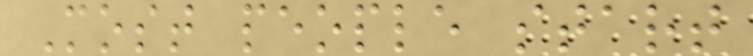Most people start
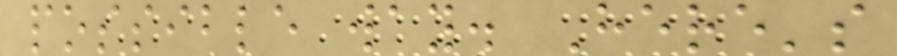possible way. Here's
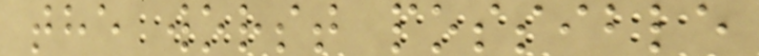the worst possible
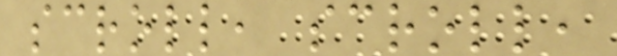scroll, scroll,
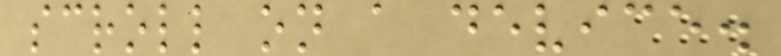scroll on a device.
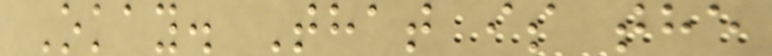Okay. That is the
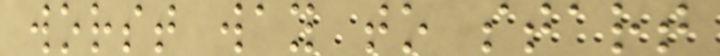worst way to start
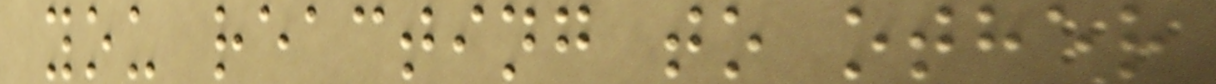you reacting to other
